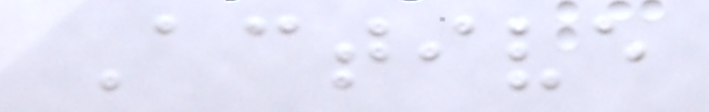Active
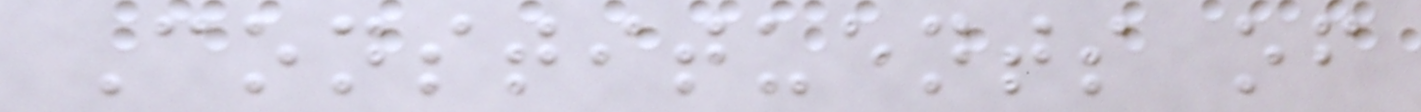Constituents of
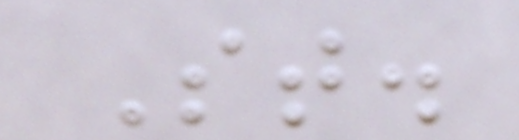St.
